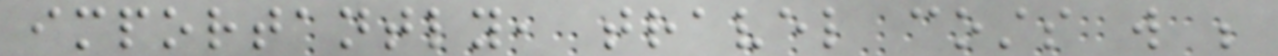importantly, travel costs will be
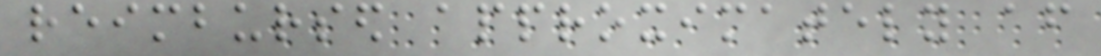reimbursed approximately after
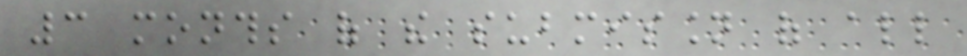3 months of the submission of all
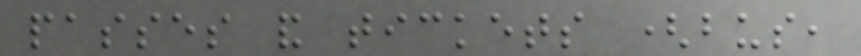passes and tickets (bus,
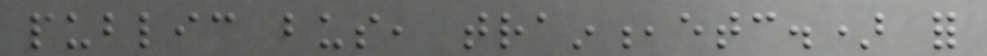public bus, train,etc.) for
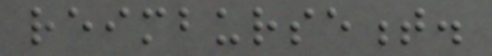reimbursement.
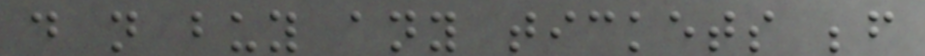do not buy any tickets before
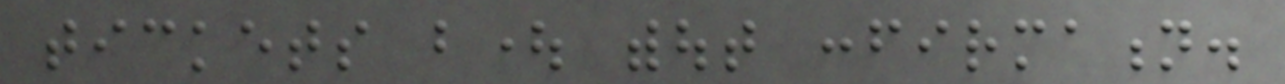tickets bought without confirmation.
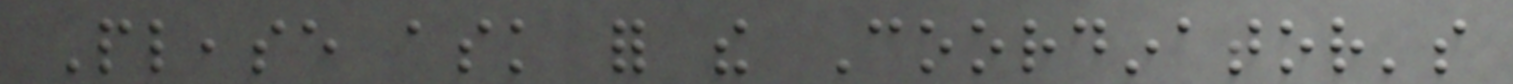Please ask for the Coordinator's
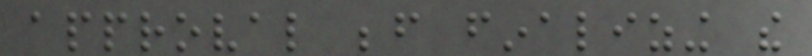approval before finalizing the
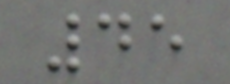45
